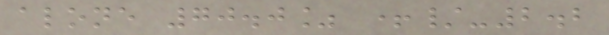alone 70.0% +/-2.2
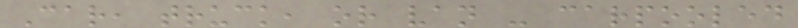Car, truck, or van - carpooled
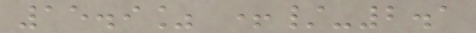15.9% +/-2.1
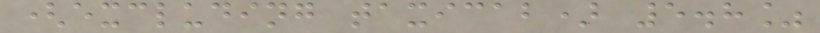(excluding taxicab) 5.8%
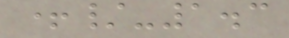+/-1.3
